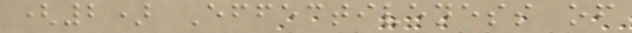(2) Effectiveness of
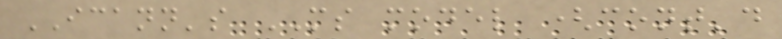ICANN's MS model (cont'd
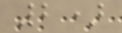2)
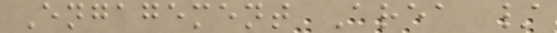Engagement Area /
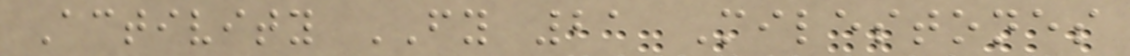Activity FY 21 Milestones
